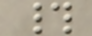#
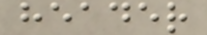header
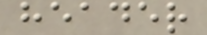header
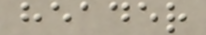header
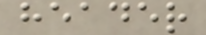header
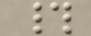#
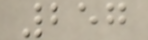257
